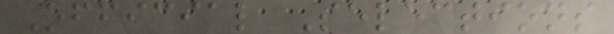Official Selections
